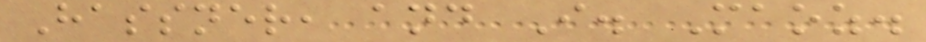Hassner, and I. Maoz.
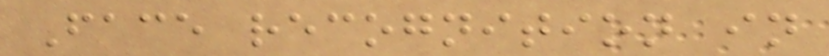Face recognition in
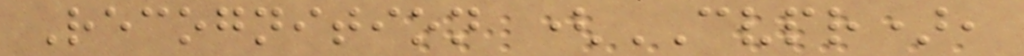Recognition (CVPR),
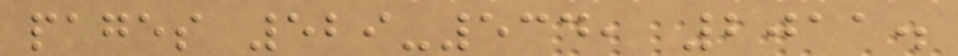pages 529-534, 2011.
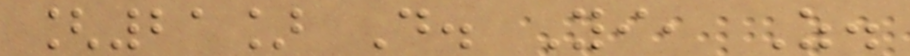[21] D. Yi, Z.
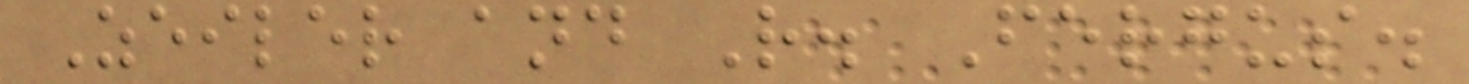Zeiler and R. Fergus.
